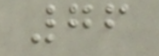76
